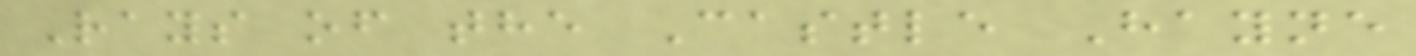Rays of the Castle Hayne
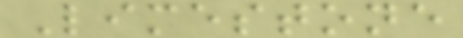Limestone
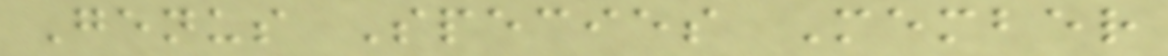Genus Species Member
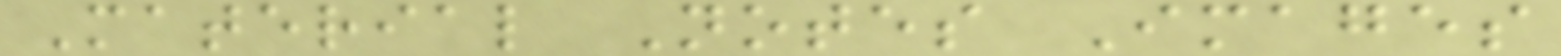Material Notes Images
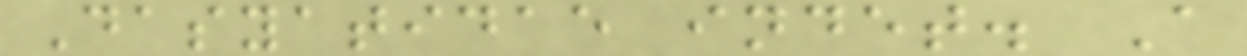Dasyatidae indet. A
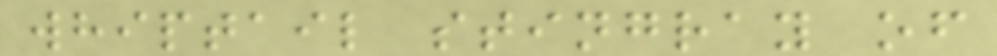whiptail stingray of
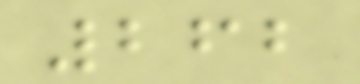262
